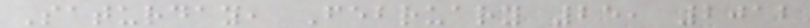Saturday, February 25, 2012
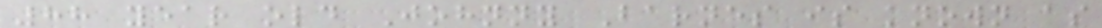88 year old Johnny Barnes is known as
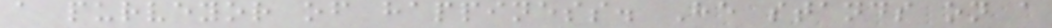a purveyor of happiness. He stands on a
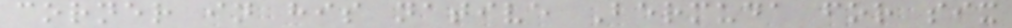corner in his native Bermuda for six
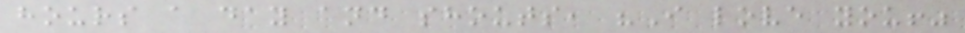hours a day and shouts, "I love you!"
